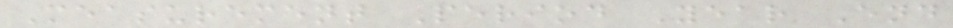Measurement Period Year End
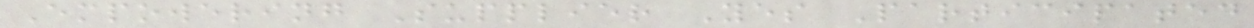Empowering Supplier Yes Participated
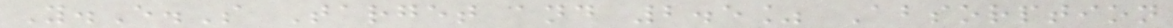Y.E.S Target and 2.5% Absorption
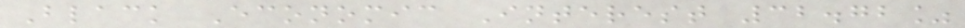Black Economic Interest 32.72%
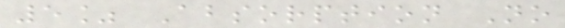5% Absorption No
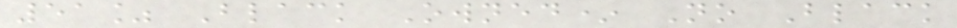51% Black Owned* No Black
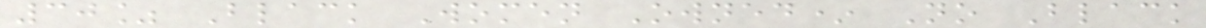30% Black Women Owned* No Black
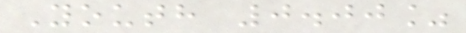Youth 0.00%
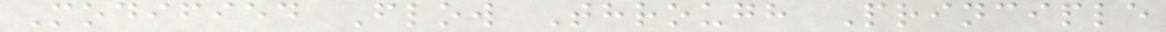Modified Flow Through Principle
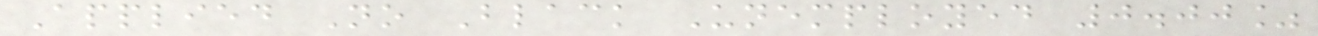Applied No Black Unemployed 0.00%
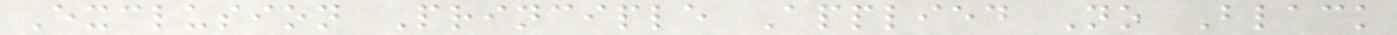Exclusion Principle Applied No Black
